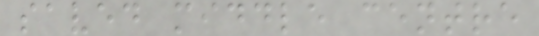saved middle centre
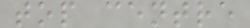top centre
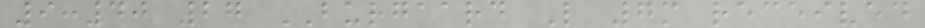9:40 27 BURGAARD L 7m received
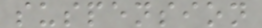suspension
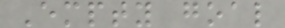Empty goal
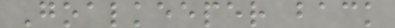Goalkeeper back
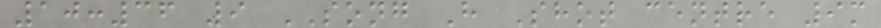10:36 9 SONG H Shot centre 9m
